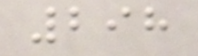298
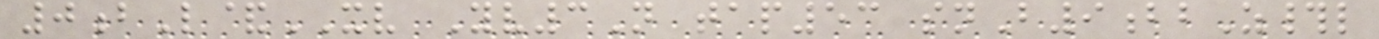0bL&XV Yv3N tap53 snB9bbZ#l
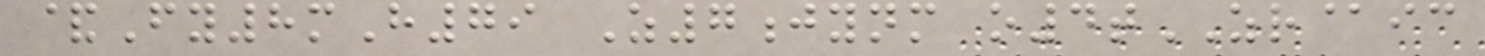&Fy8mH79 Z7jynm o4tZR@ic
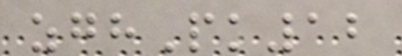zghPk12
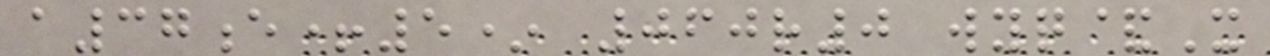a37e+5* 060r0 wyq&X
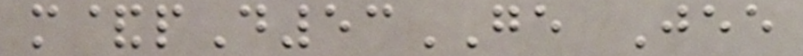m&pD53GE Jee
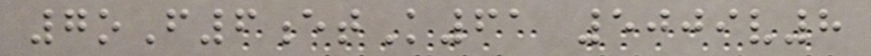7oF6etK61 5009v8
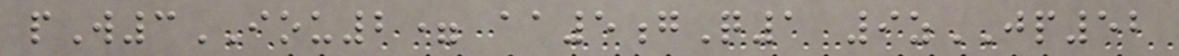pW3IOU2= aa5gQ1 9zJP52
